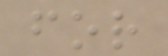for
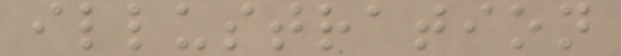illustration
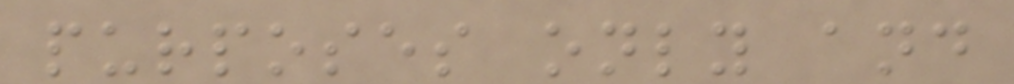purposes only and
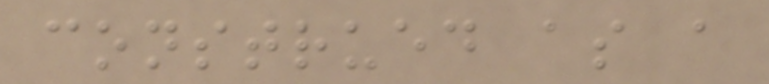construed as a
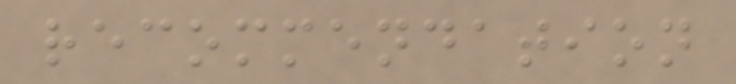recommendation
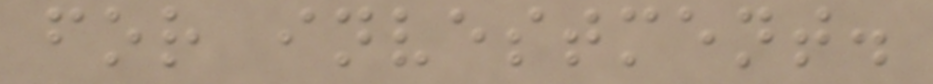for investment.
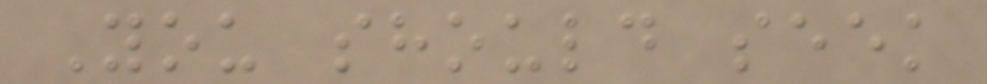You should seek
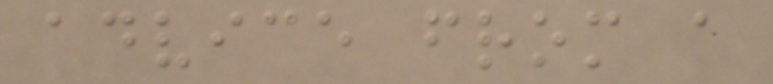advice from a
